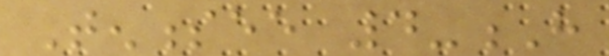Tennessee 4-H
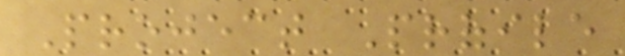Project Profile
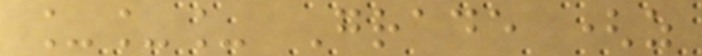___ Grade (as
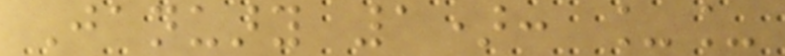January 1): __
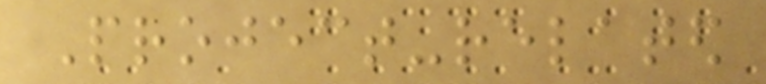Project-related
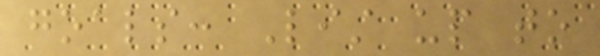goals: List up to
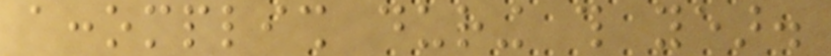accomplish during this year.
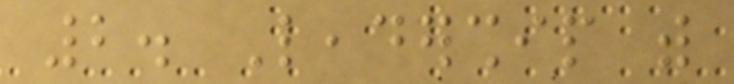2. Leadership with
